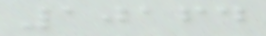10164
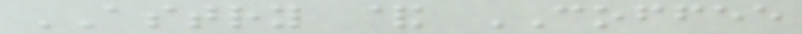ASTRY & COFFEE
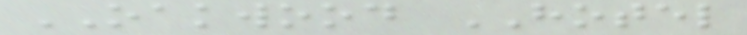OAKWOOD HOTEL
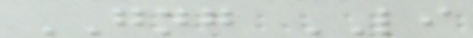GNG LI
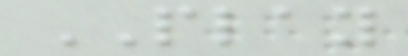PLAY
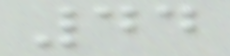44
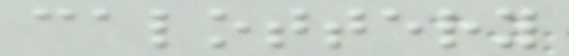calottery
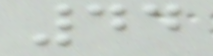44
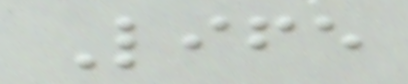Life
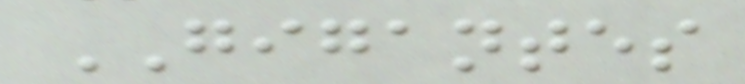GIGANTES
